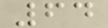64
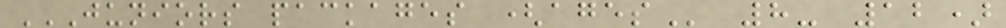JUNIORS PACKAGES (AGES 8- 12)
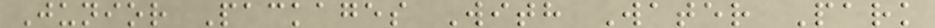Junior Packages With Water Park
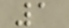1
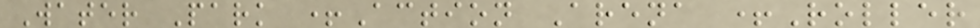Water Park +Action Arena +Roller
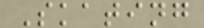Skating
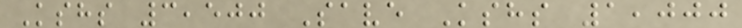Kshs 3,500 Save Kshs 1,000
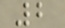2
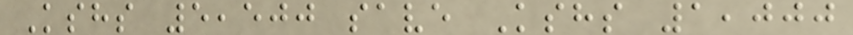Kshs 5,500 save Kshs 1,000
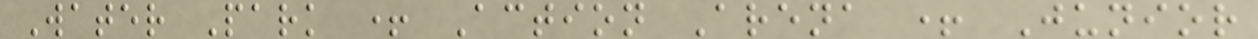Water Park + Action Arena + Junior
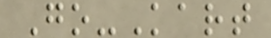Go-Kart
